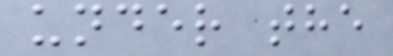under the
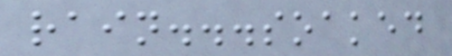rain...soaked
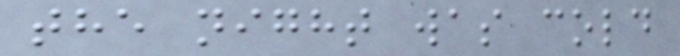the night was cold
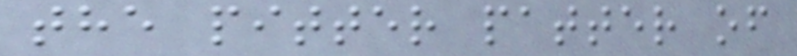the pitter patter of
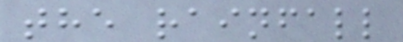the rainfall
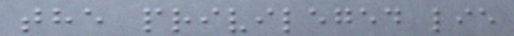the privileged lie
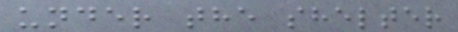under the shelter
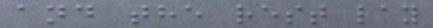and the rest lay
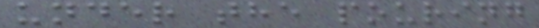under the pouring
